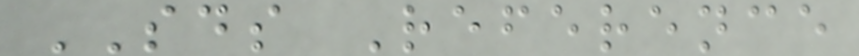SDS Reference
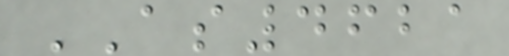AS4621
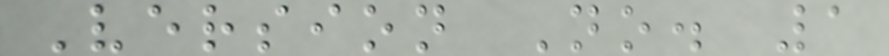Version No. 1
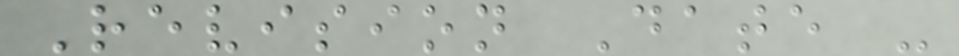Revision Date -
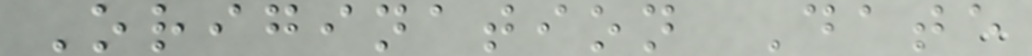Origination Date
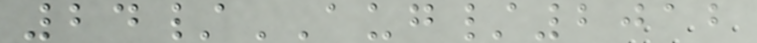24/AUG/2012
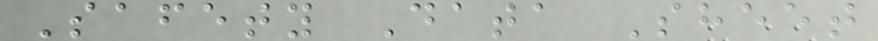Safety Data Sheet
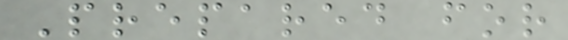Prepared for
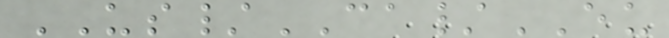US/CA/EU
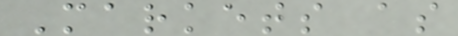Markets as
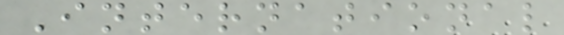International
